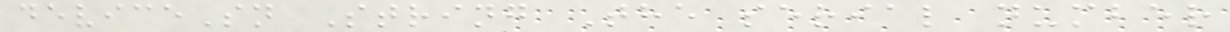deviceSn String The serial number
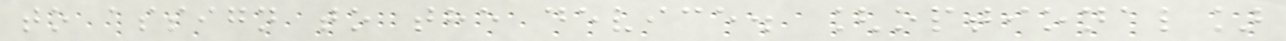to assign to the device. [optional]
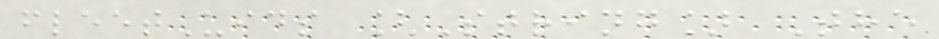fleetUids [String] The
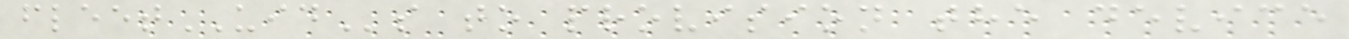fleetUIDs to provision the device
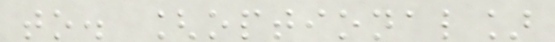to. [optional]
